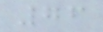76
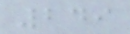249
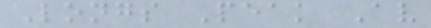Longs Peak Av
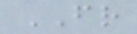FR
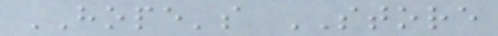HOPE's STORE
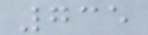735
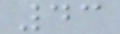43
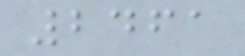2461
